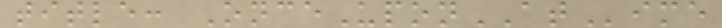title: OnceUponATime
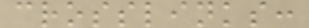crosslinks:
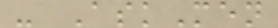- AskMen
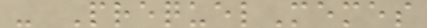- PrequelMemes
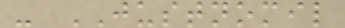- JUSTNOMIL
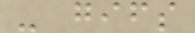- gifs
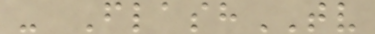- FlashTV
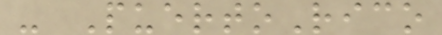- PuertoRico
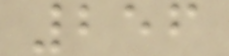256
